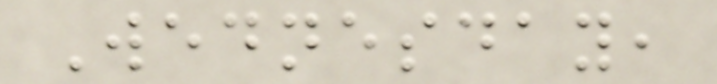Wednesday,
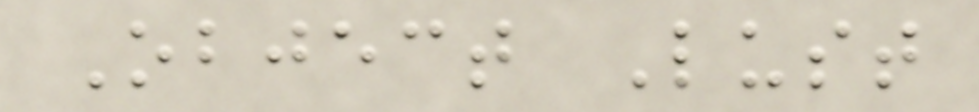Object Lust
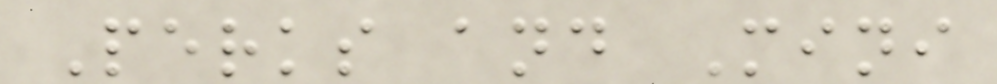Perks and Mini
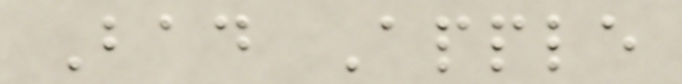Bad Apple
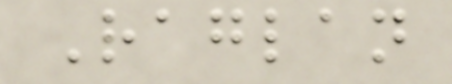Raglan
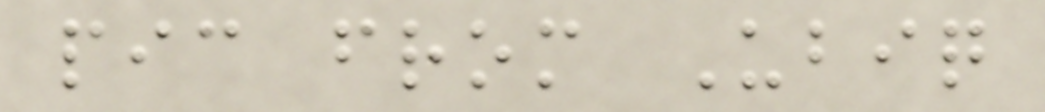pic from Ubiq
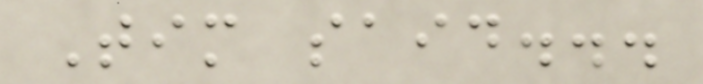Tim said...
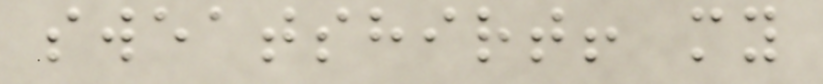sweatshirt! my
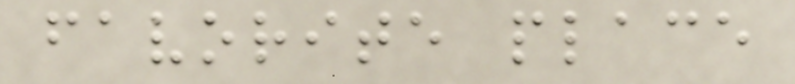favorite place
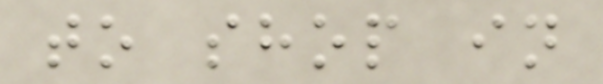to shop in
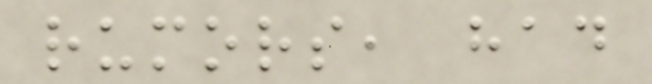rumors, had
